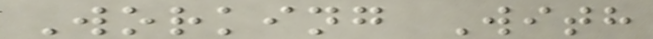Working With
